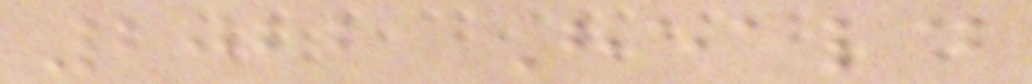2022 Heald
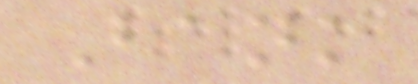Bank
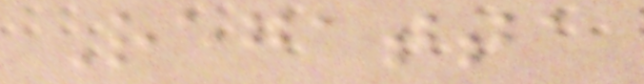Regatta
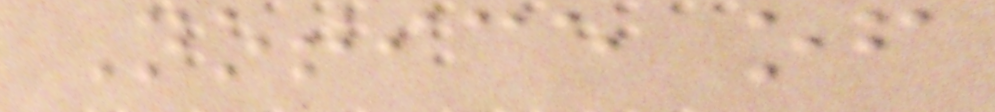Notice of
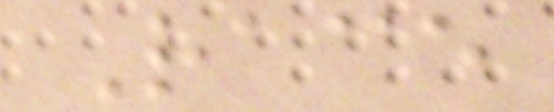Race
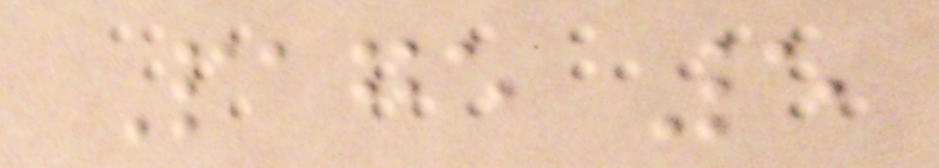Page 5
